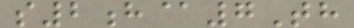s2h@7Th
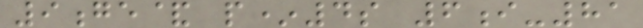9ge& p*4s 6i-81
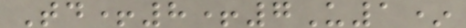Td+8+7U1*
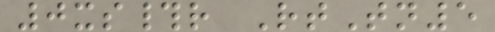0xs#r RtTn5
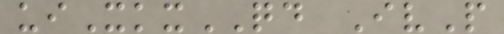uiXkxQD IvP
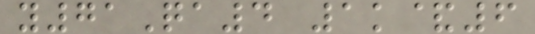y71Qa4 1k&6
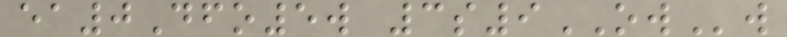ea0Dfo5w 3s9OWw
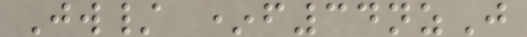Jw/ *f34nzJ
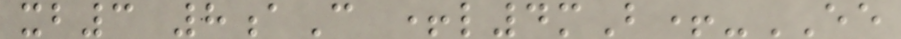xb3 8aC +l4mB+-EE
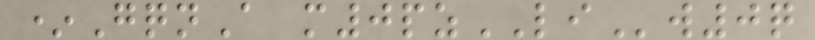*GqnA m0pzLIw0q
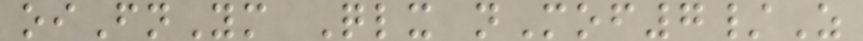oiFnYm Qlx nMof7/Z
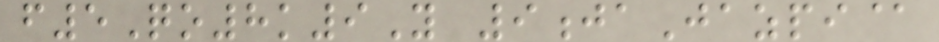f5Qo8k9Y 9jaJazpi@
